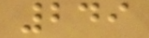249
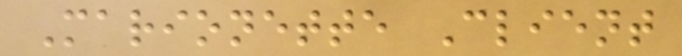Marionette Client
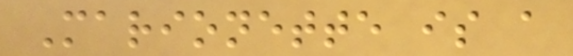Marionette is a
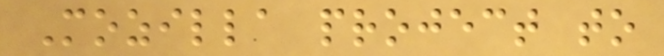Mozilla project to
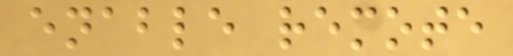enable remote
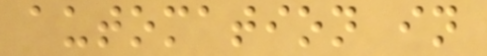automation in
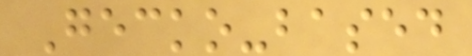Gecko-based
